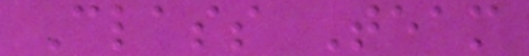Class Team
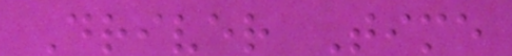Driver Time
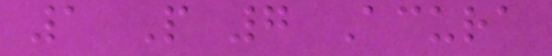1 P 7 Acura
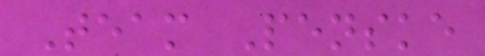Team Penske
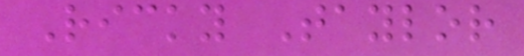Ricky Taylor
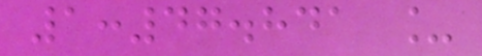1:47.841 _
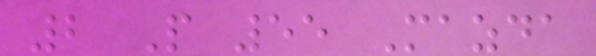2 P 55 Mazda
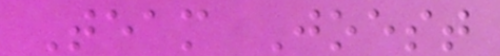Team Joest
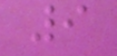9
